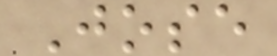Jose
